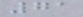71
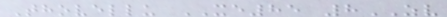Thovellu XE85 8ZV
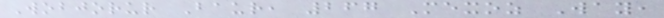Wobjorur Baur, 267 Mexoz Way,
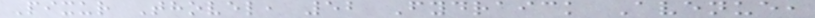Pixur Thovel, 52 Fydraick Avenue,
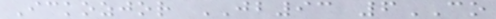Ickozjor JB93 6CO
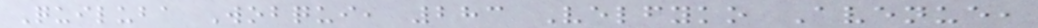Quiluba Wobqui, 283 Velfyko Avenue,
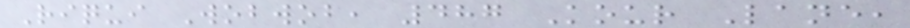Riqui Wobwob, 487 Kour Lane,
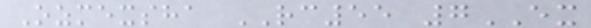Ozmexsha RC55 7EX
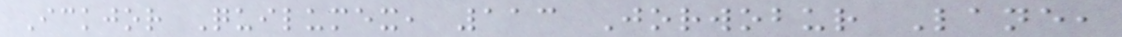Ickjor Quilumex, 113 Jorwobur Lane,
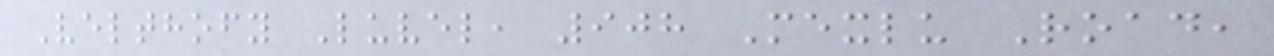Velthofy Luvel, 908 Mexlu Road,
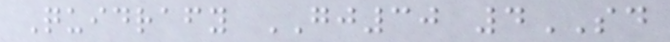Quidrafy GJ30 4SD
